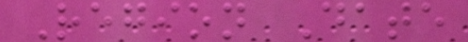Region Date
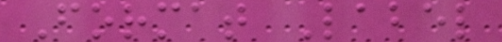Format Label
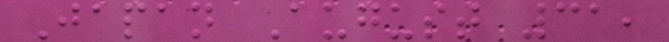Japan August 31,
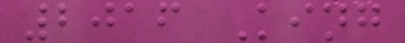2016 King
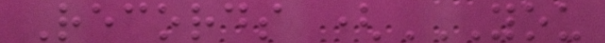Records (YOU
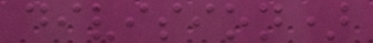division)
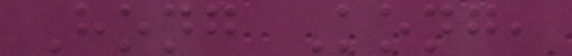Hong Kong,
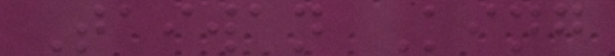Taiwan King
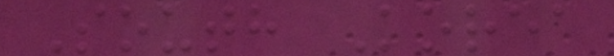South Korea
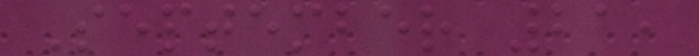September 21,
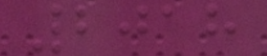2018
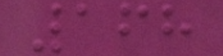168
